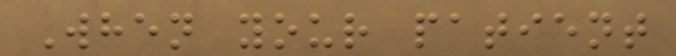When your patient
